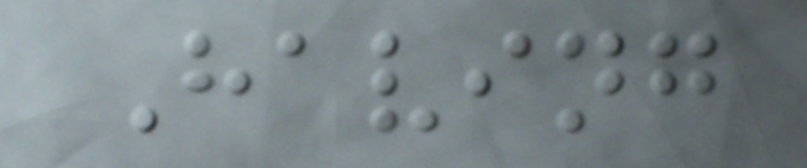Having
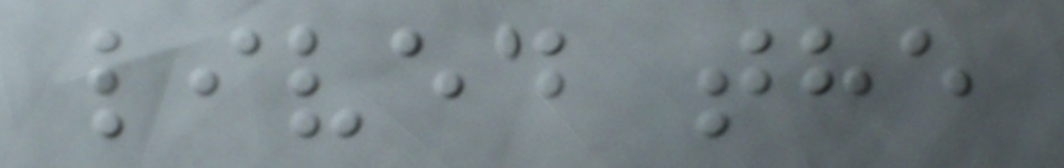lived the
